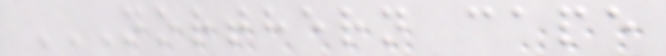NORTHERN CAPE
